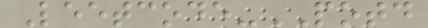Leetcode-POTD
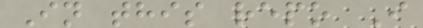In this repo I
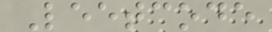Leetcode
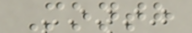Month
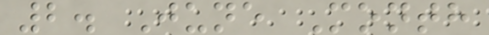2. June Month
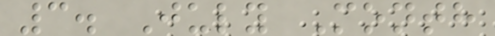3. July Month
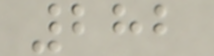282
